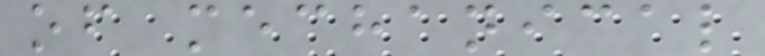of mechanical
